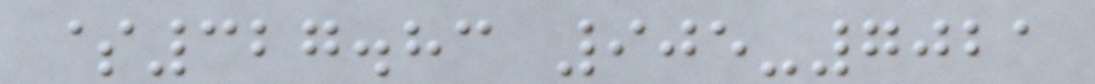$327.83 905-7021
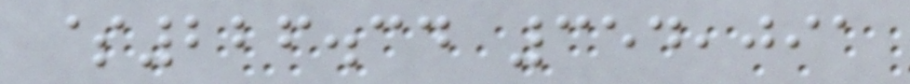$226.34 354,091
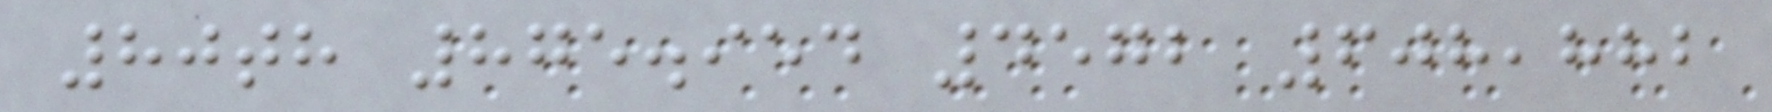80th 875.954 4572 608,882
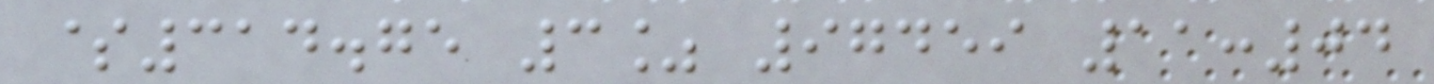$314.75 3% 97459 11:04
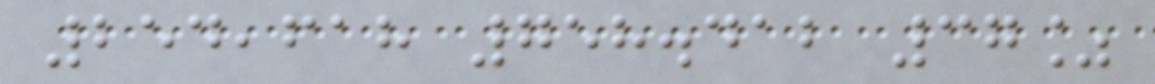254,618 758.412 37%
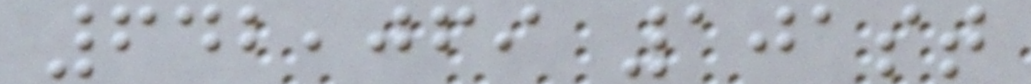642,069 101st
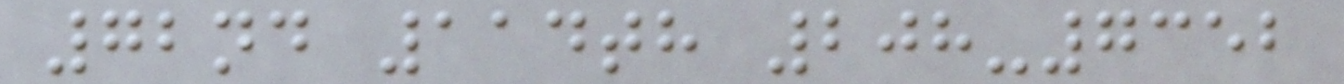72nd 114th 208-7352
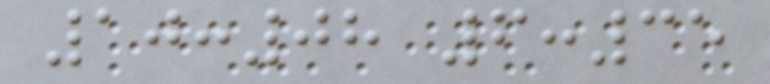10:08 6:35
